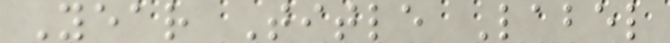Year Title Label
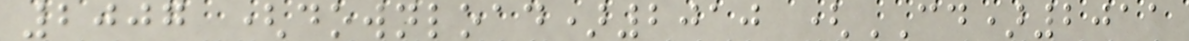2007 (download)2010 (CD)2011
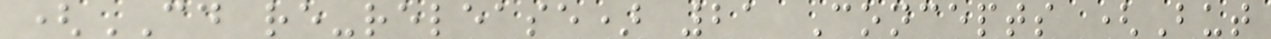(CD re-release) 21 Concepts (But
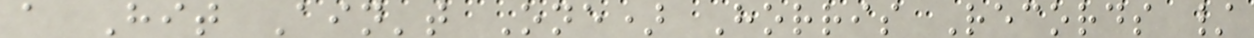a Hit Ain't One) Horris Records /
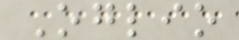Oglio
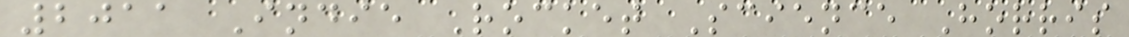2011 Indie Rocket Science Horris
